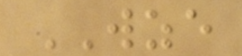WZE
